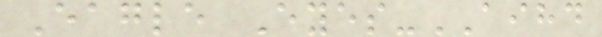Eagle Eyes-AIHD
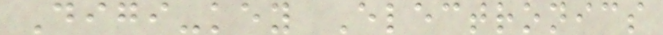Digi-key Electronics
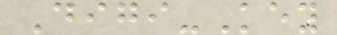Digi-Key
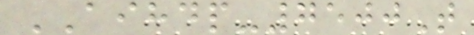AIHDP-7500T
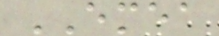EMEA
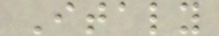Italy
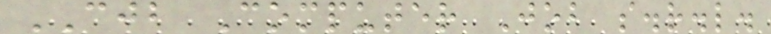CJB Computer Job s.r.l.
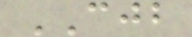CJB
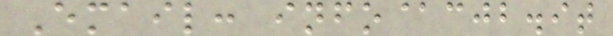Email: info@cjb.it
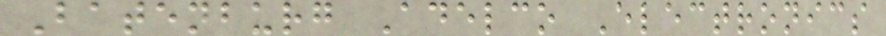Batenburg Adelco Electronics
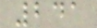241
